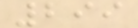299
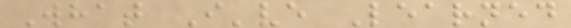What I've Learned
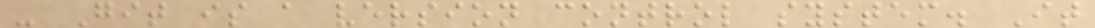- Git is a version control system. It
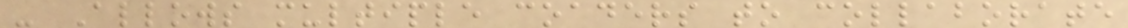- Allows multiple coaders to collaborate
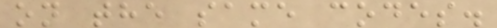on the same codes.
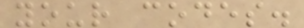your codes.
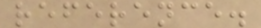reference.
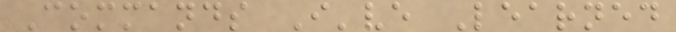Commands I've Learned
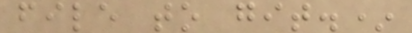file to git.*
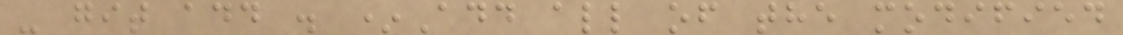- git add . *Add all of the modified
